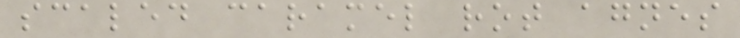scaled caramel rot agnes
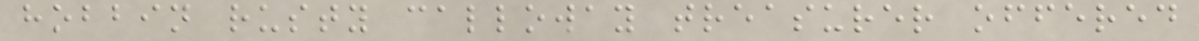hobbin rusty calloway treasurer offered
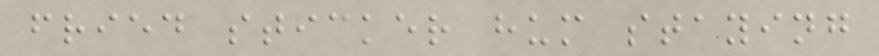fried sticker hum staying
